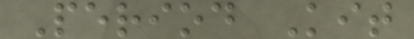Period Kit
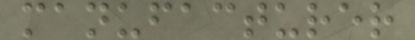manufacturer
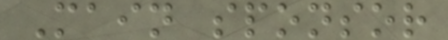Main sponsor
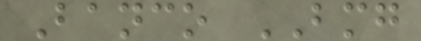Banco BMG
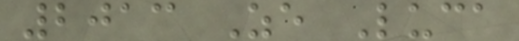2013 Ze Luca
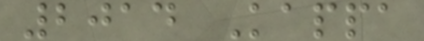2014 Kappa
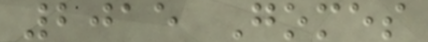2015 Gomes
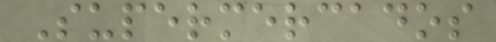Supermercados
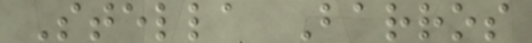Stella Barros
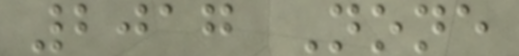2017 None
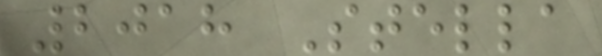2018 Stella
